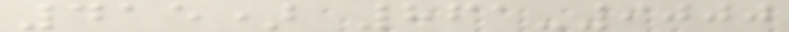415) 861-9000
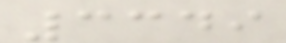3349
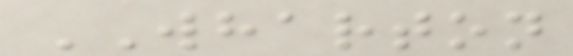WHARTON
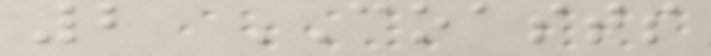2 COASTS
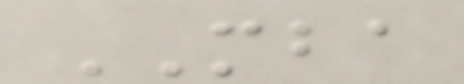MBA
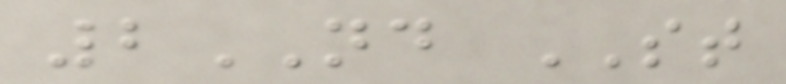2ND ST
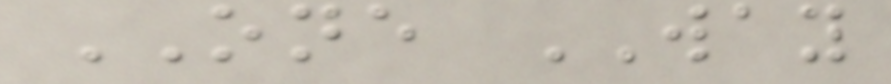ONE WAY
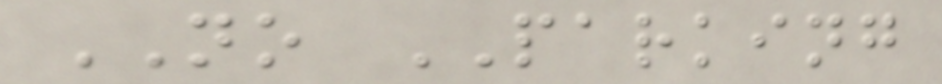NO PARKING
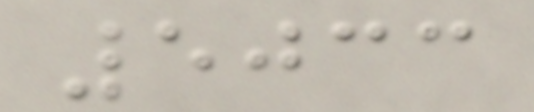5033
